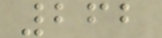262
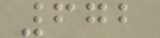672
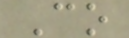Co
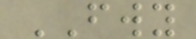FWY
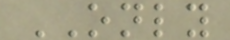ONLY
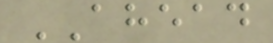AHEAD
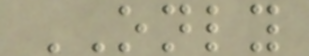ONLY
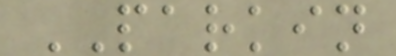PARKIN
